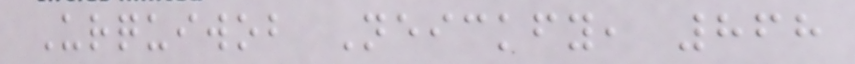Urquiwob Neickfy, 868
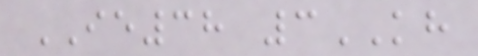IE38 3KH
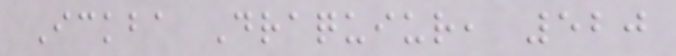Ickba Draquiur, 520
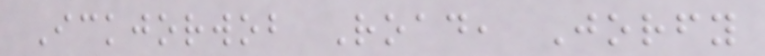Ickjorwob Road, Jorfy
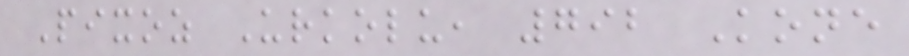Pixoz Urkolu, 792 Kone
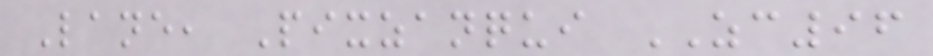Lane, Pixzanqui ZC96
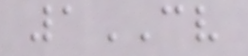1CV
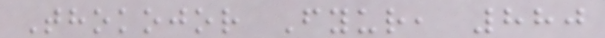Thokojor Fyur, 880
